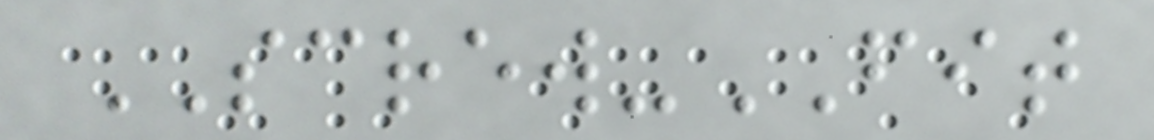SCREW-FIT
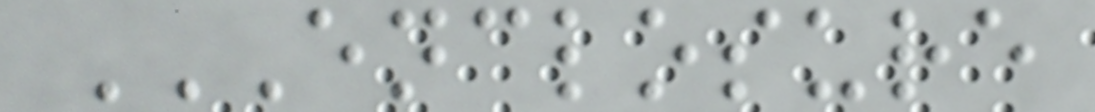ENCLOSURE
